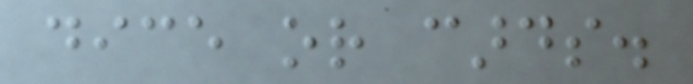dice or cards.
